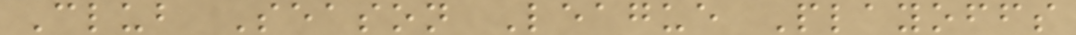Club Season League Playoffs
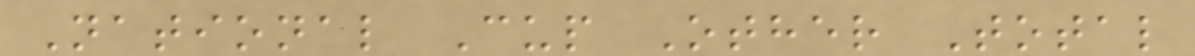National Cup Other Total
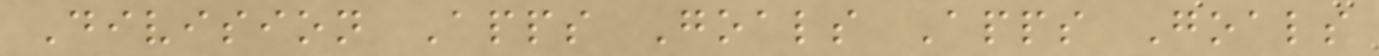Division Apps Goals Apps Goals
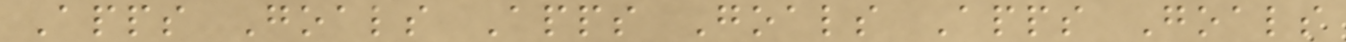Apps Goals Apps Goals Apps Goals
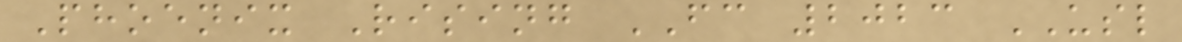Phoenix Rising FC 2023 USL
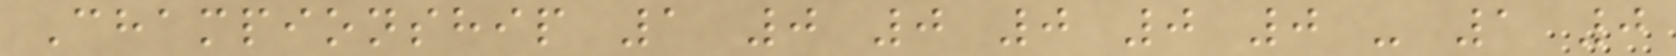Championship 1 0 0 0 0 0 - 1 0
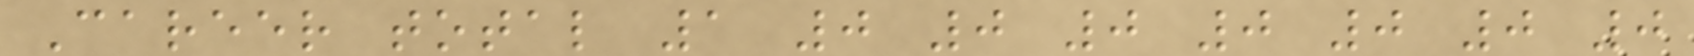Career total 1 0 0 0 0 0 0 0
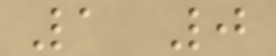1 0
